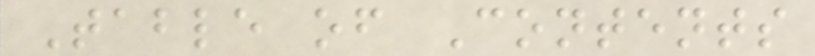Table of Contents
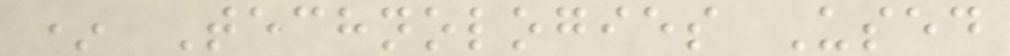* Technologies Used
